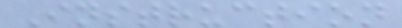Instruction
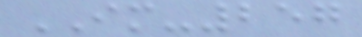IM-257
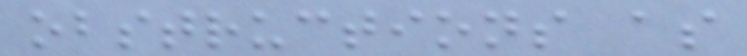obstructions as
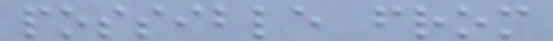possible from
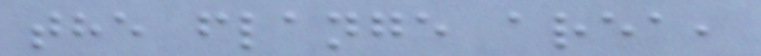the flange area,
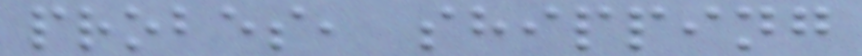probes, shipping
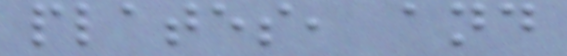plates, and
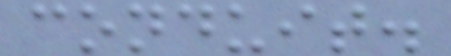conduit.
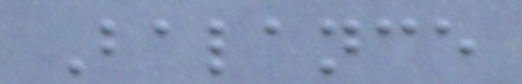Balance
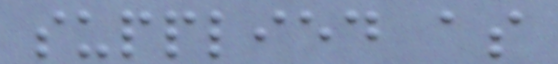supplied as
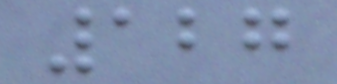127
